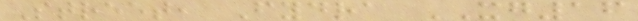Street, Fydra XG16
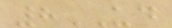8UD
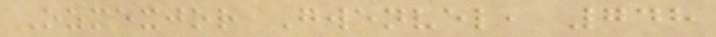Ozmexjor Gwenvel, 748
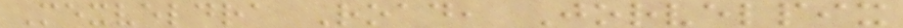Mexveldra Road, Jorvelpix
